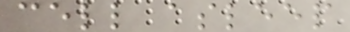cell asleep
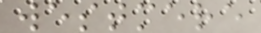westmere
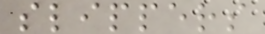slippers
